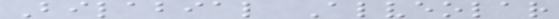Bilabial Alveolar
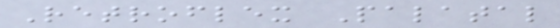Retroflex Palatal
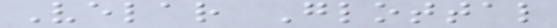Velar Glottal
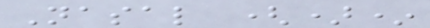Nasal ()*
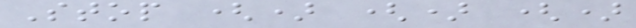Stop () () ()
